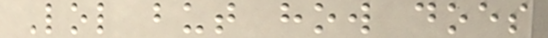Lol but how does
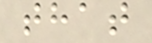that
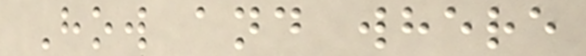How and where
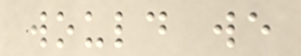would we
